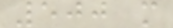500 m
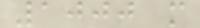1000 m
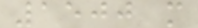1500 m
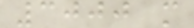3000 m
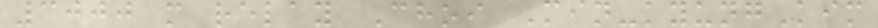3000 m relay Choi Min-kyungKim
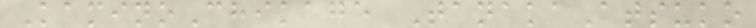KaminoChikage TanakaAtsuko
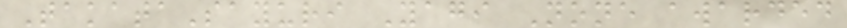TakataSayuri Yagi None awarded
